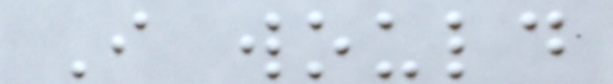I would
